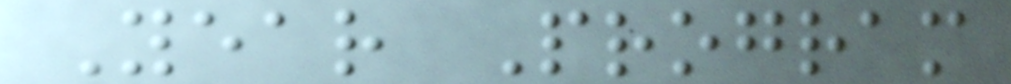Year Program
